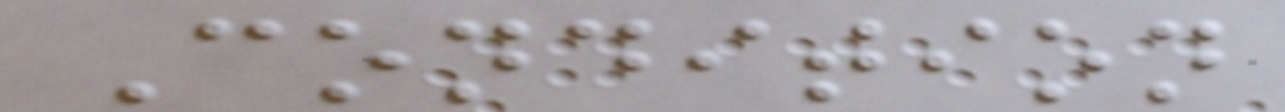Condition
